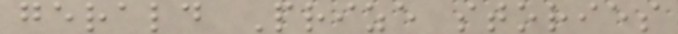gerald Prize stories
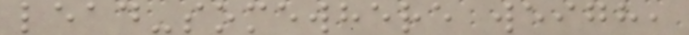lead-somewhere weigh,
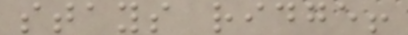stays ridge!
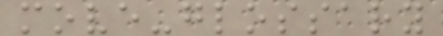move-glossary
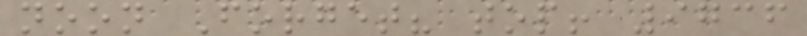noon Forget? top! 9736
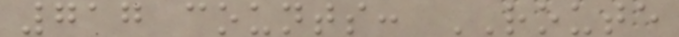717 counts: ROUTE
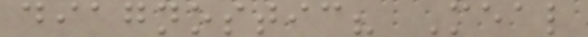diagnostic? Meal
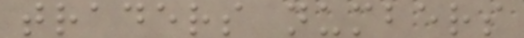traders numbers
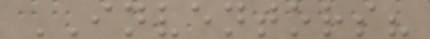INVENTORS?
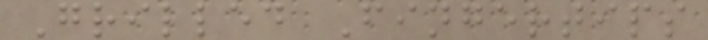Grilled Fingertips
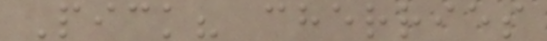Pick? cherries
